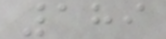189
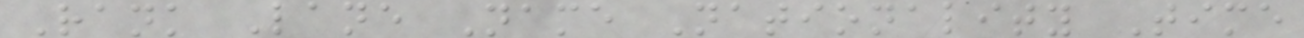Rank Lane Name Nationality Time
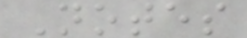Notes
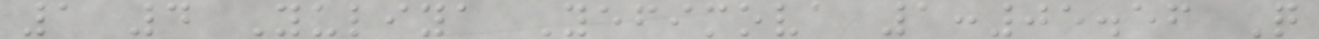1 4 Yuliya Yefimova 1:05.56 Q
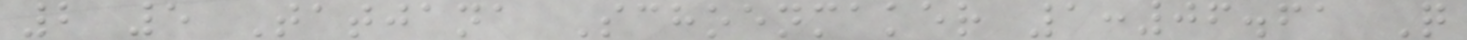2 5 Tatjana Schoenmaker 1:06.61 Q
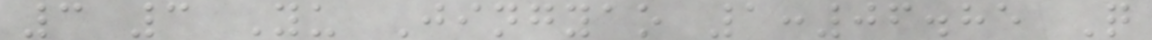3 3 Yu Jingyao 1:06.85 Q
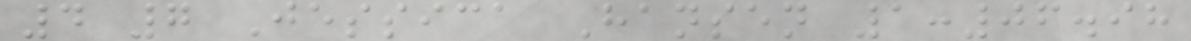4 7 Jessica Hansen 1:06.98
